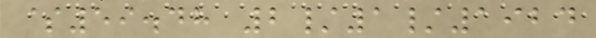$59.48 2/1/1924
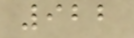922
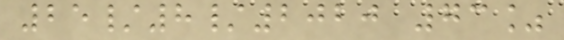25/8/2020 73%
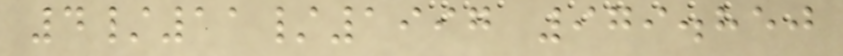4/11/1997 979.850
